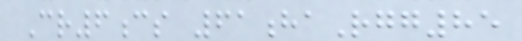Cr6cs 61haRgg85
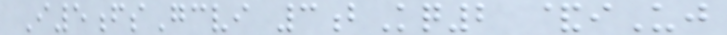I5fsGcvi 3bKq2 &iUj
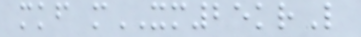mkf mXM25krL
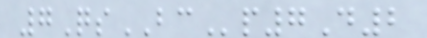7QsBCp7D2
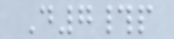D7#p
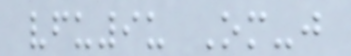vfu9u Om-j
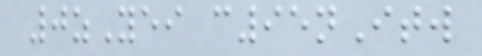0zYei c95nItw
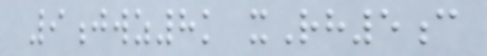9jwz8k xRh5c
